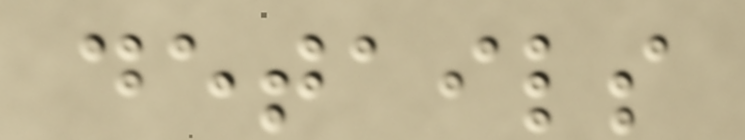details
